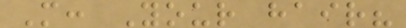M: Your hair?
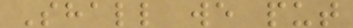Shall we put
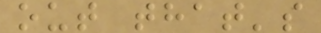out that's
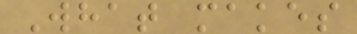What makes
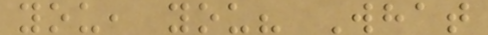you, you? What
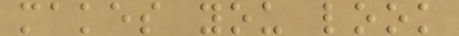makes you look
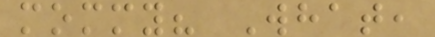mommy? What,
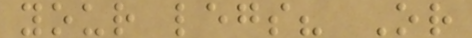your legs? Or
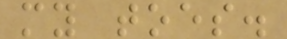my toes.
